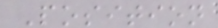Position
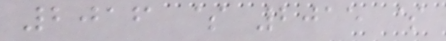2016 $ 2015 $
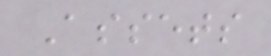Assets
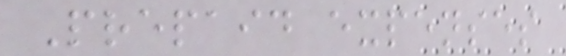Prepaid expenses
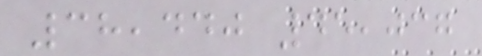38,440 45,037
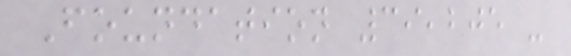Foundation 39,205 -
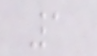1
